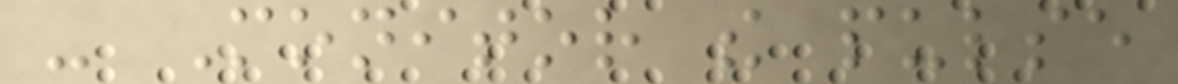- Monitor the pulse
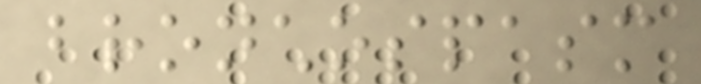bronchospasm
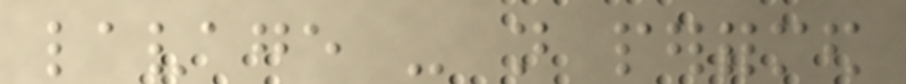lavage - not performed
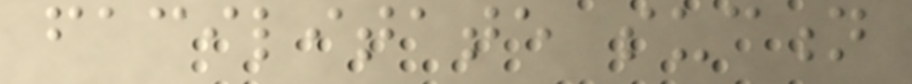facilitate suction
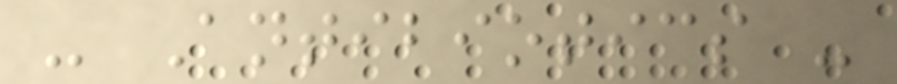- Antibiotics -
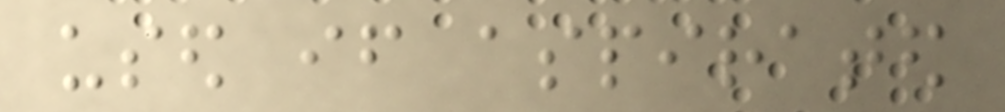used if aspirated
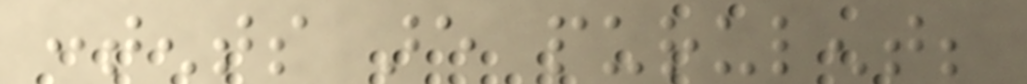contents are purulent;
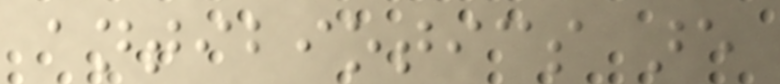antibiotics are
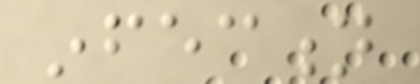infection
